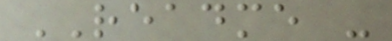README -
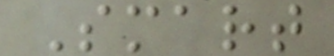Smart
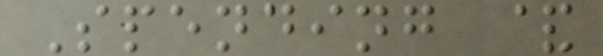Spending &
